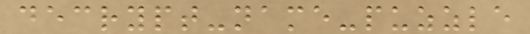decrypt-name-puzzle
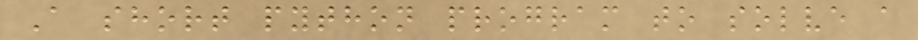A short python program to solve a
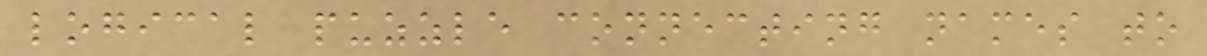logical puzzle connecting names to
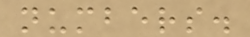numbers.
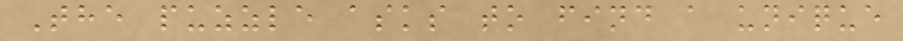The puzzle asks to find a unique
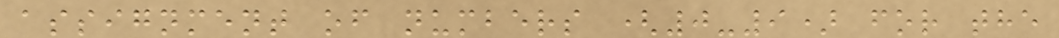assignment of numbers (0-9) for the
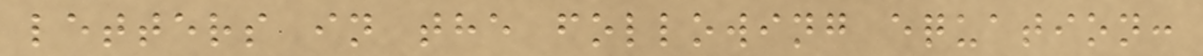letters in the following equation:
